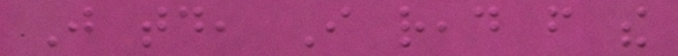Just today, I read from the
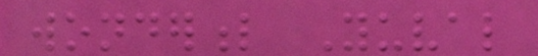wonderful Yuval
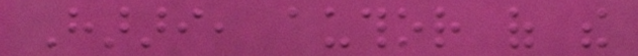Harari, author of the
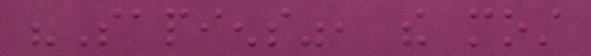"Sapiens", the most
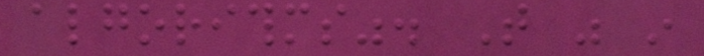algorithms". That was in
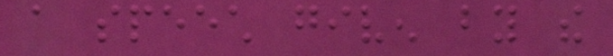a speech given by the
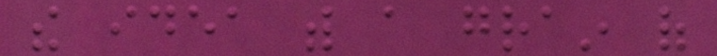the idea with a grain of
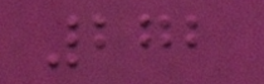272
